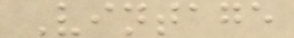Vintage
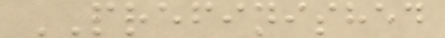PREFINISHED
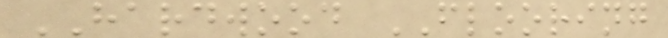HARDWOOD FLOORING
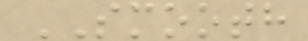SMOOTH
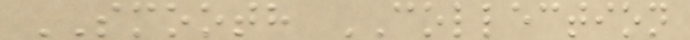SMOOTH COLLECTION
